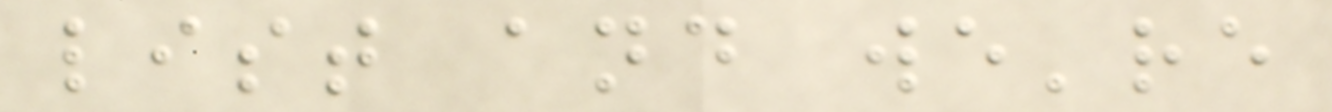list and we're
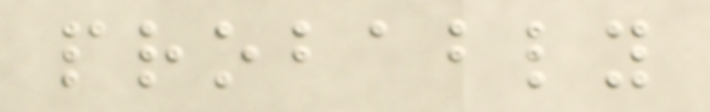probably
